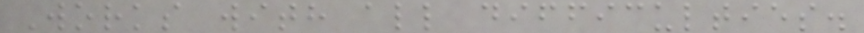Works with all difficulties.
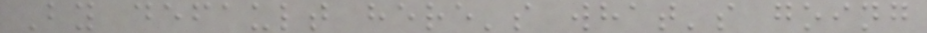By default here's what's going
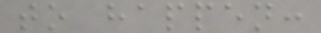to happen:
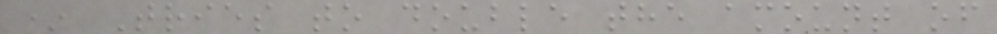* Tries to double the amount of
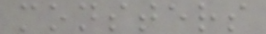monsters
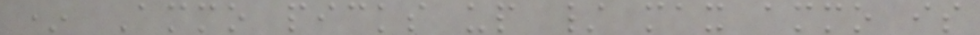* Ammo picks up / max ammo is
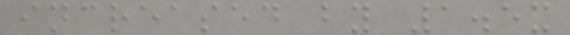increased by 1.5x
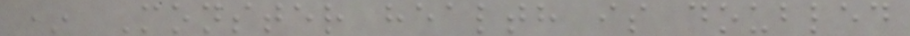* Monster health is doubled
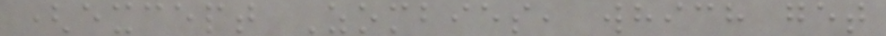(except Zombies, which get
